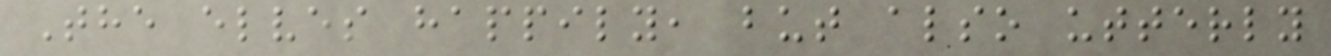The elves happily, but also utterly
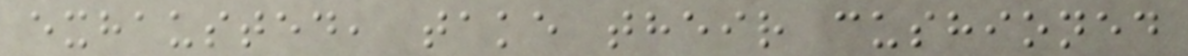exhausted, take their cushioned
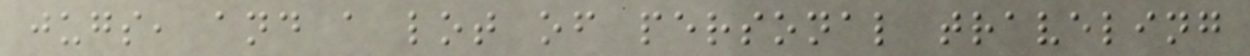jugs, and a lot of personal traveling
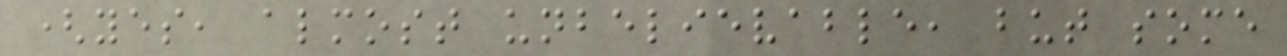(yes, almost unbelievable, but some
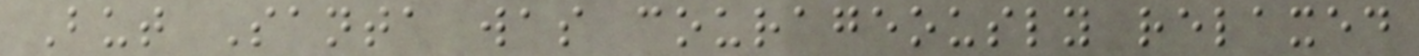But Santa was courageously relaxed
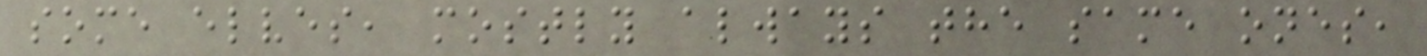some elves, mostly always the same ones,
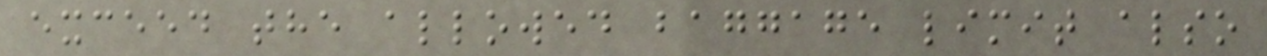exceed the allowed baggage limit also
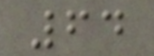64
